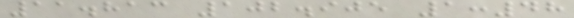11.813 102.905 1:48
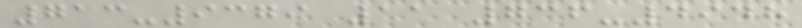713-9379 11 736-4948
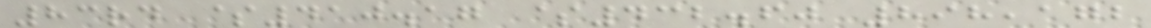83rd $410.17 $432.60 898,172
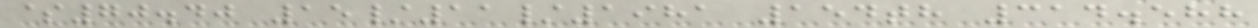$70.40 15/11/1981 154th 314.588
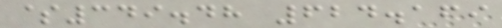$349.48 624.169
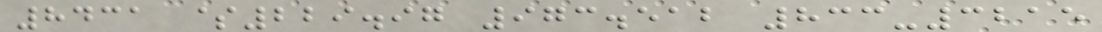8431 $229.97 973.512 833-3215
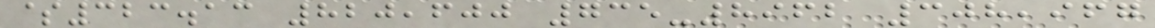$323.13 820,600 735-8962 308,967
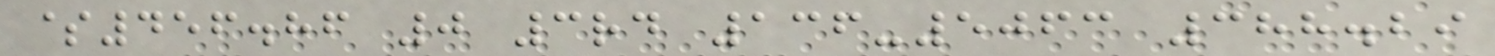$456.86 0 3rd 136-5063 388.29
